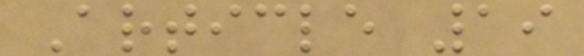Article 19
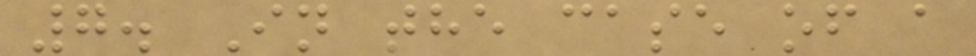7. In the case of a
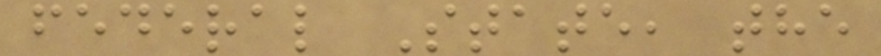federal State, the
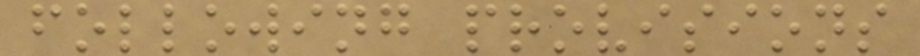following provisions
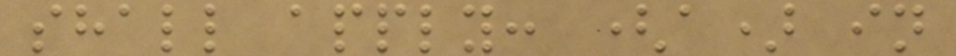shall apply: (a) in
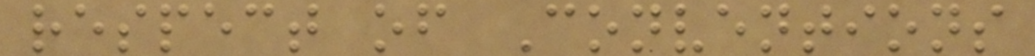respect of Conventions
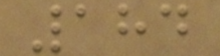184
